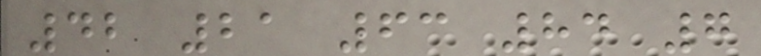42 21 63 84 7
